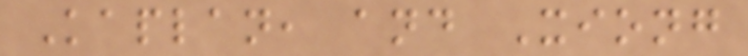Kaplan, and Xiong
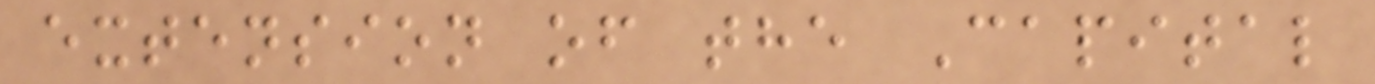extension of the Capital
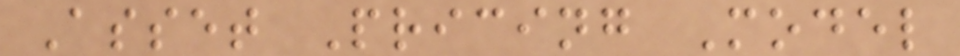Asset Pricing Model
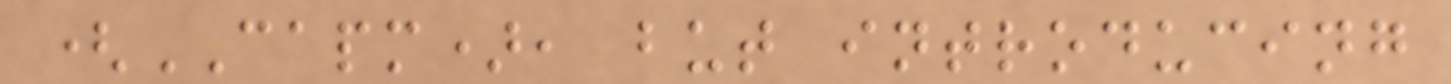(CAPM), but introducing
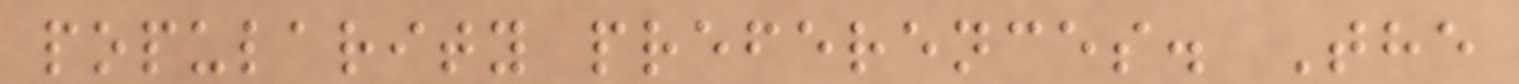popularity preferences. The
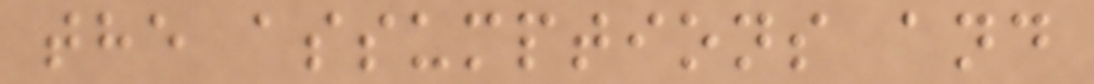the assumptions and
